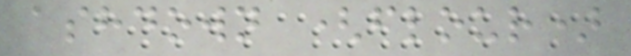ashdown (flour)
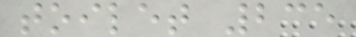toilet 235
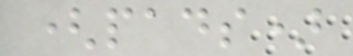(pads)
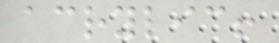acrylic!
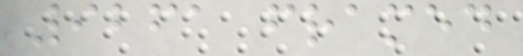9261 framed
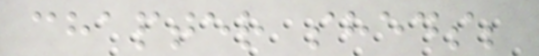chapter sheds;
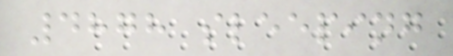4878 sleeping
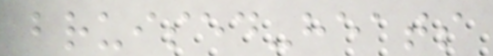bruised-heats
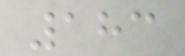183
